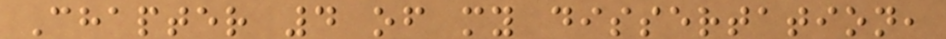Chapter 4 of my dissertation,
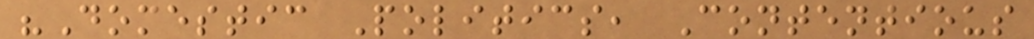"Domestic Politics, Contentious
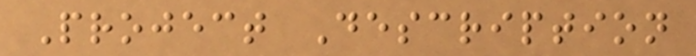Project Description
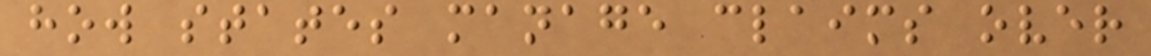how states manage claims over
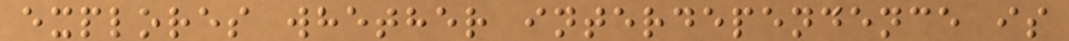explores whether interdependence is
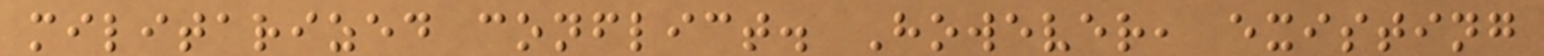militarized conflict. However, existing
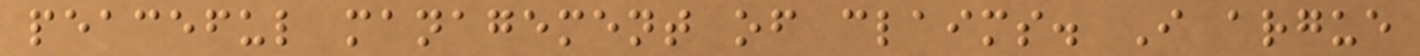peaceful management of claims. I argue
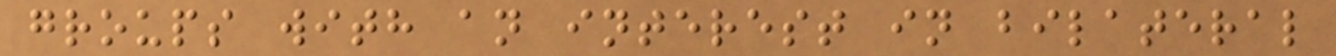groups with an interest in bilateral
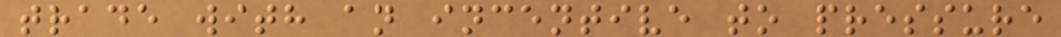trade with an incentive to pressure
